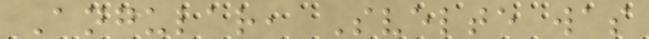Angular, Svelte was
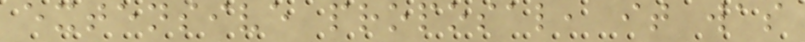extensive proposal, it was
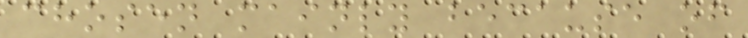chosen mainly because of
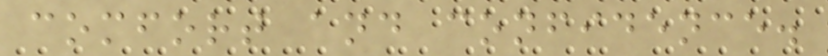comfort and confidence.
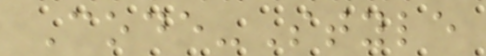Code-Style
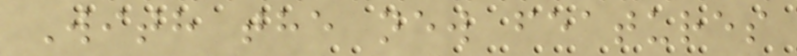With the new features
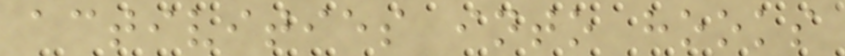activities into hooks
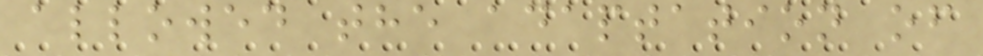allowed the adaptation of
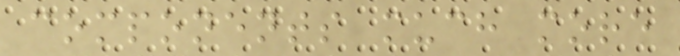components much more
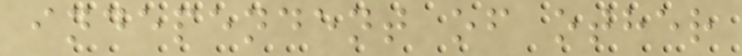independent of other
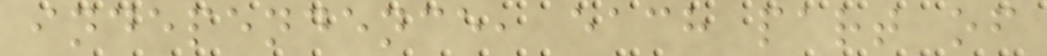independence, each part of
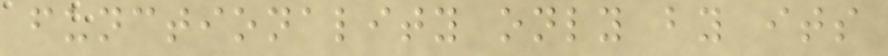functionality only by its
